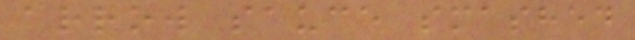arrow sauce smashed
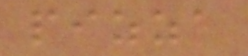pizza
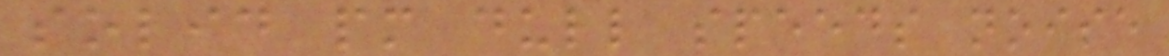solid pm dull speeds noise
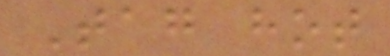Tag hot
